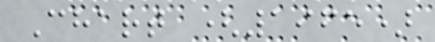Chart (1965)
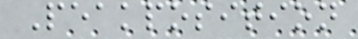Peakposition
